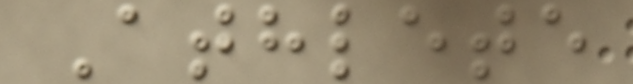Athlete
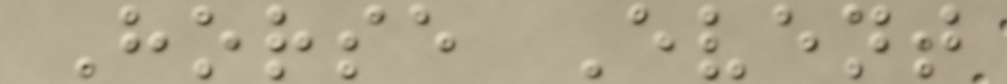Horse Event
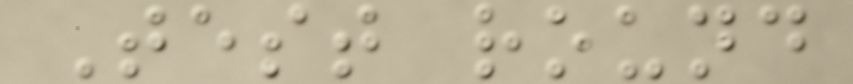Test round
